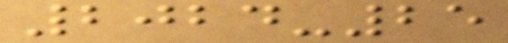2024-25
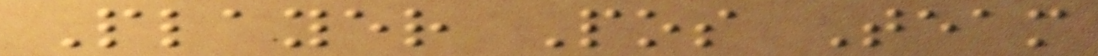Player Pos Team
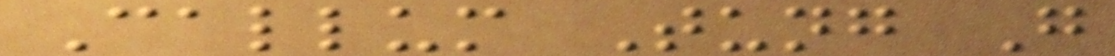Callum Tung G
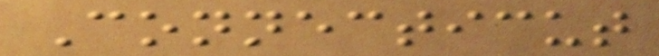Connecticut
